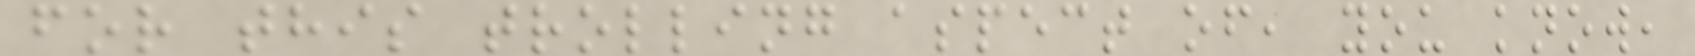for this trolling aspect of, you know,
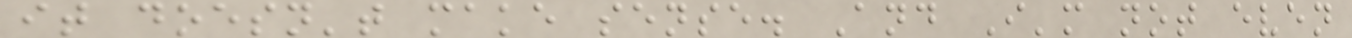it doesn't make sense. And I'm not even
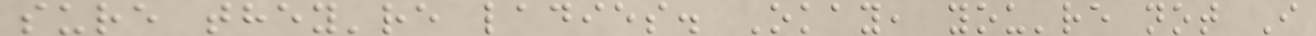sure they're ladies. Okay, you're not I
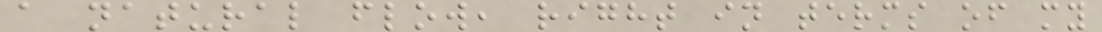a natural flow, right in terms of my
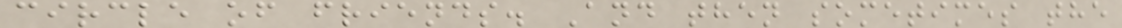circle of friends. And then sometimes the
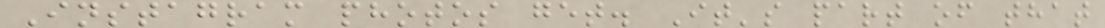Instagram photos get. It's part of that
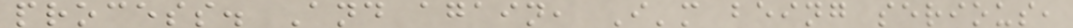process. And again, I'm being serious,
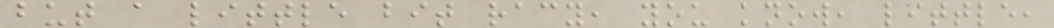but a little bit racy, you know, little,
